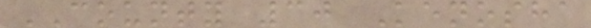COUNTY 30 Kenosha
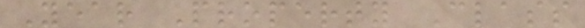Year Property Class
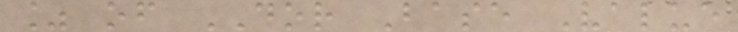% of DOR Base Value
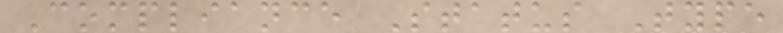Compliance Status Type
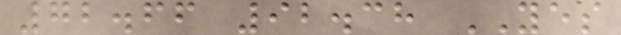72.66 92.38 YES
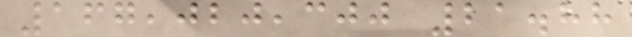167,020,300 21.88
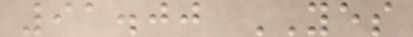91.00 YES
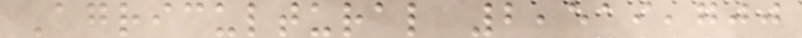Agricultural 2,519,700
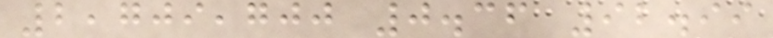2,709,700 0.36 92.99
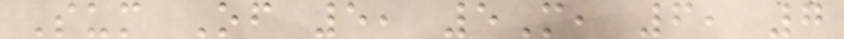Sum Of 5, 5M, 6, 7
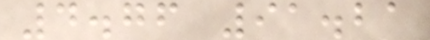4.76 91.21
